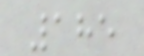185
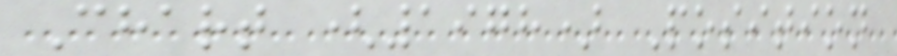Chart (1978) Position
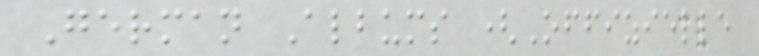German Albums (Offizielle
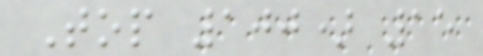Top 100) 15
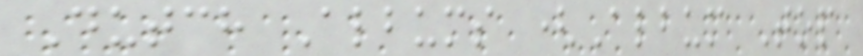Dutch Albums (Album Top
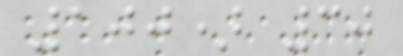100) 30
